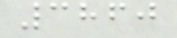3860
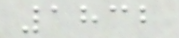1832
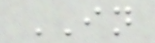IN
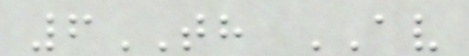6TH AV
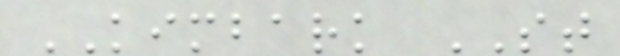KIMBARK ST
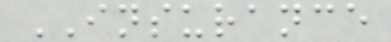INSURANCE
